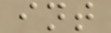int
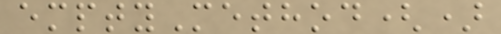emptyMethod()
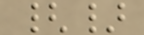{}
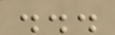...
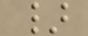}
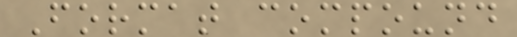Format compound
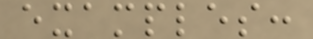examples:
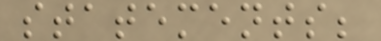statements;
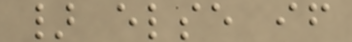} else if
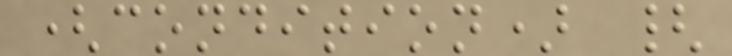(condition) {
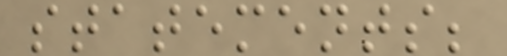statements;
